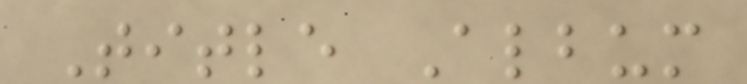Title Album
